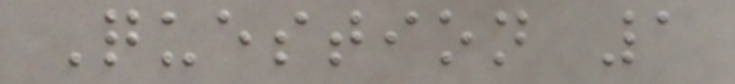Question 1
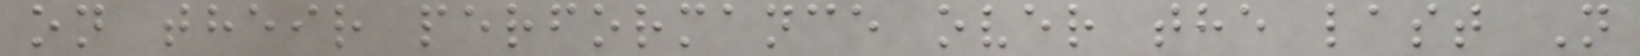on their performance over the last N
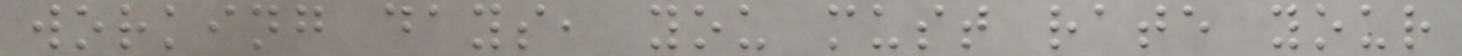working days, you must rate your
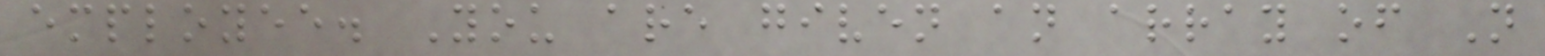employee. You are given an array of N
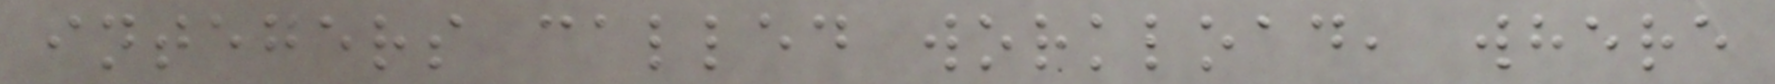integers called workload, where
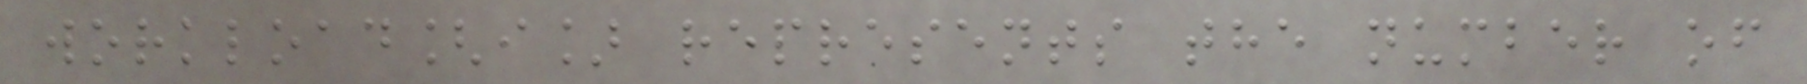workload[i] represents the number of
